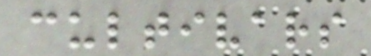cultivars
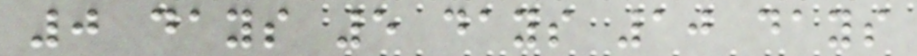0 days 5 days 10 days
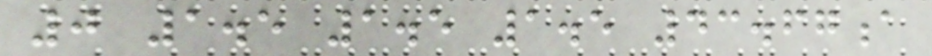0 1.5 1.5 1.5 43.67a
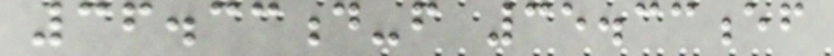36.33d-f 35.33ef
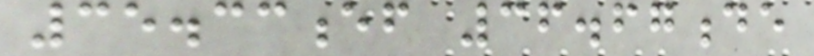35.33ef 36.67de
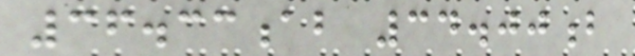36.33ab 34.00b
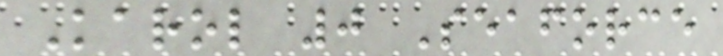Karol 0 Seaforce
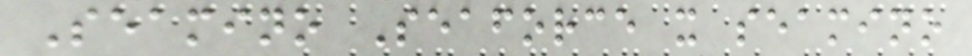Seamino Seaforce x seamino
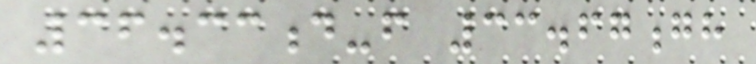36.33d-f 33.67gh
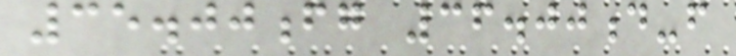35.00fg 36.00d-f
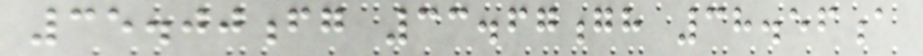35.00fg 33.67gh 38.56a
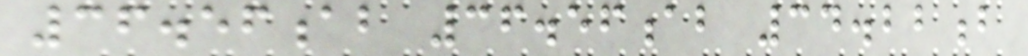36.56ab 36.56ab 34.22b
